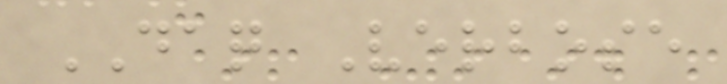DAQ Verbose
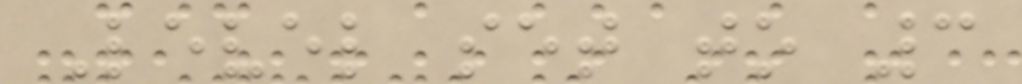Level set to 3
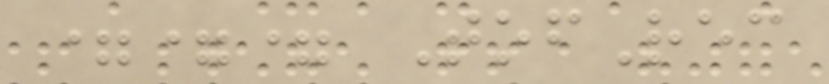=== TofRec
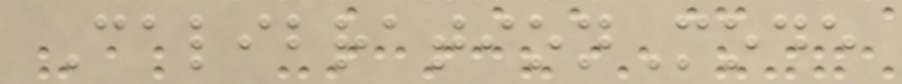CalibrationMode
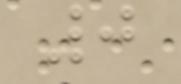0
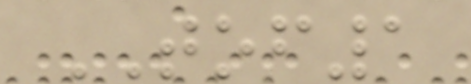TOF1
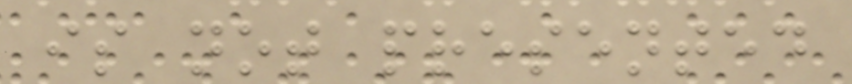is not presented
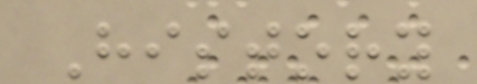History
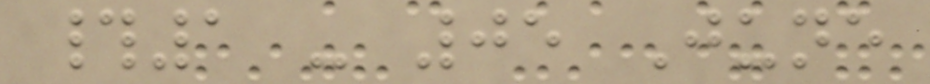#1 - 05 June
